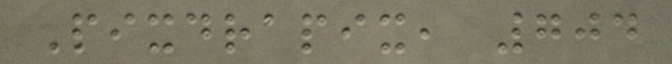Pixdrapix, 704
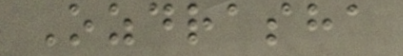Ozdrasha
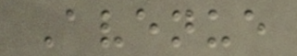Avenue
